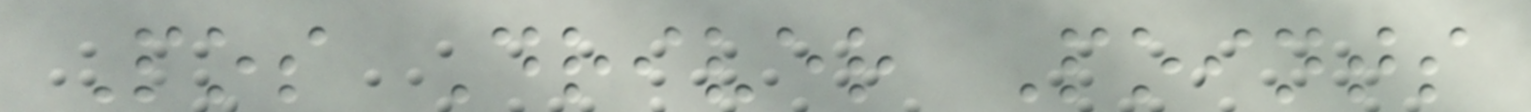Pos Driver Points
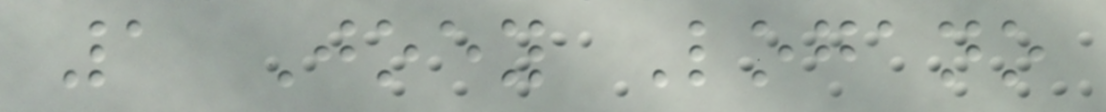1 Joey Logano
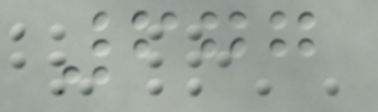677
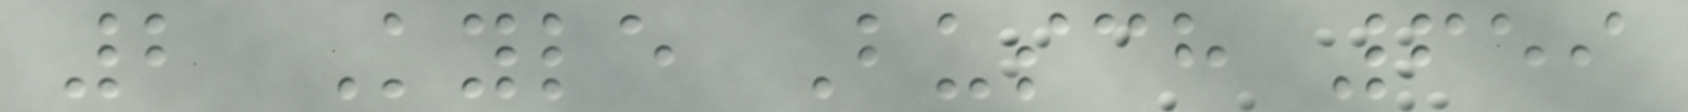2 Kyle Busch 659
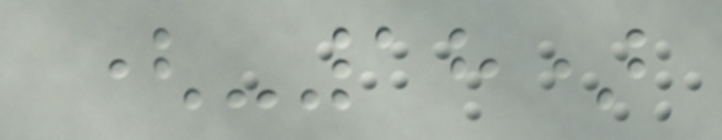(-18)
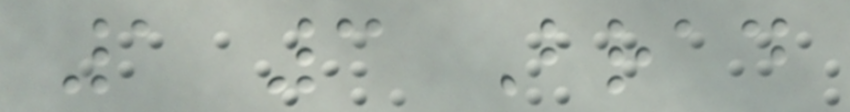1 3 Brad
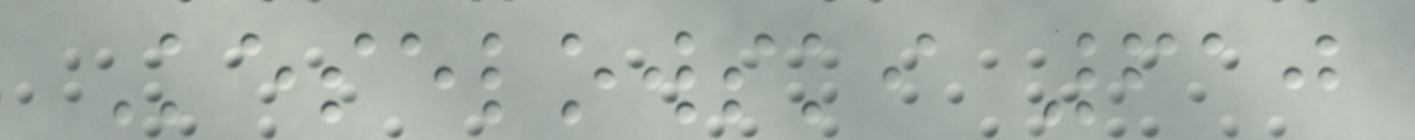Keselowski 610
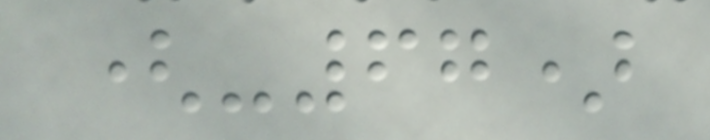(-67)
